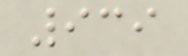939
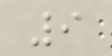9
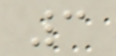3
